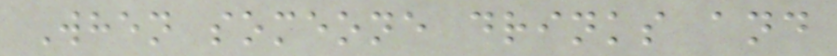When someone drinks and
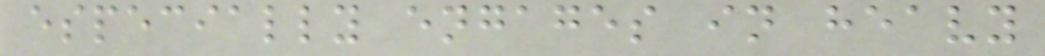especially engages in heavy
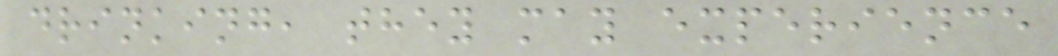drinking, they may experience
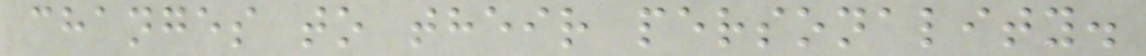changes to their personality.
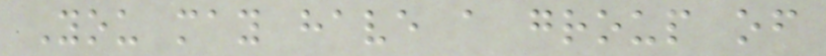You may have a group of
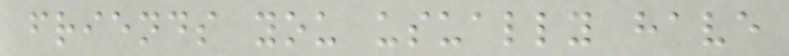friends you usually have
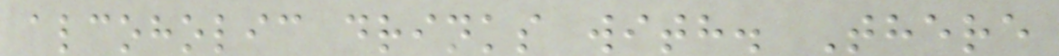alcoholic drinks with. There
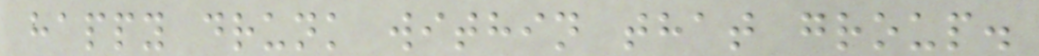happy drunk within that group.
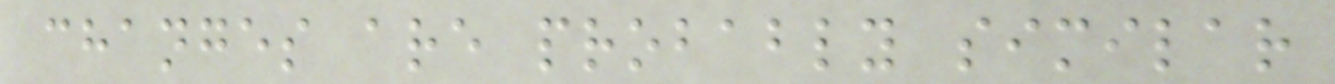changes are probably similar
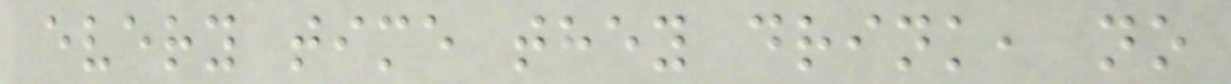every time they drink, no
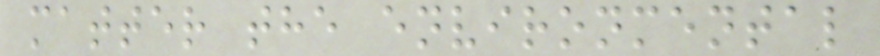matter the environmental
